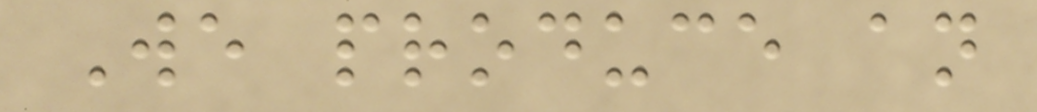We produce an
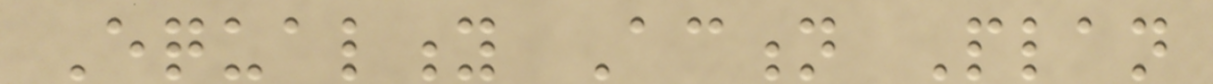Equality Action Plan
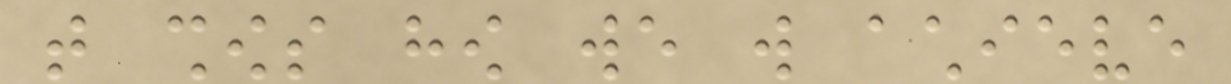that shows how we will achieve
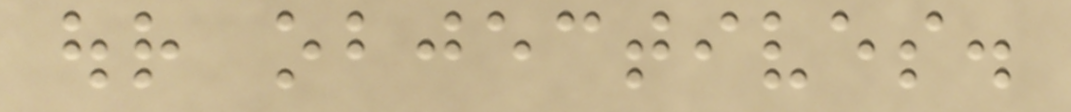our objectives.
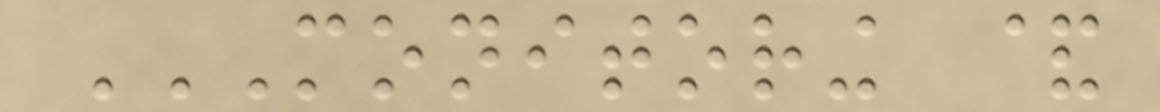MONITORING &
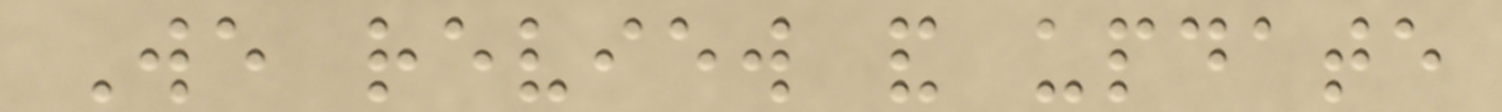We review and update
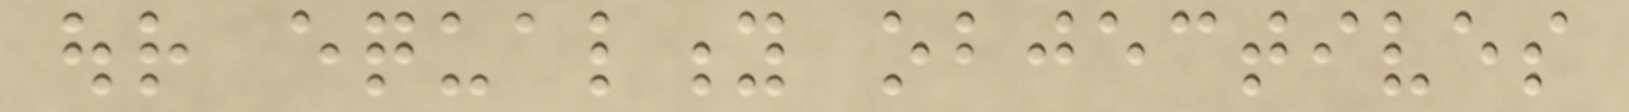our equality objectives
